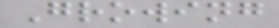Growing
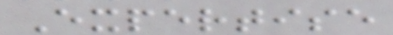Expertise
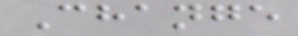Change
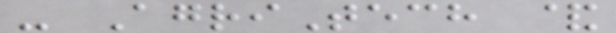- AgriTech &
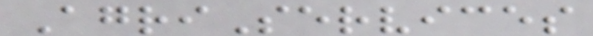AgriServices
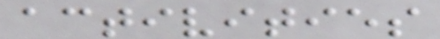activities
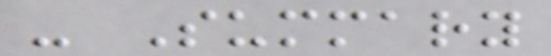- Summary
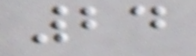24
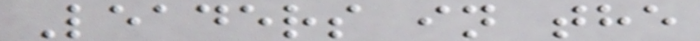Leaders in the
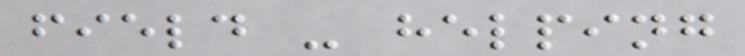field - helping
